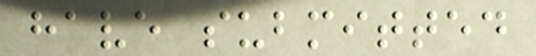have submitted
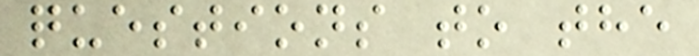questions to the
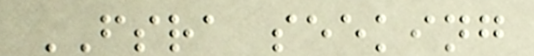FSRA seeking
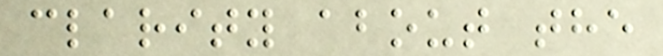clarity about the
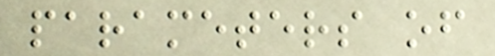parameters of
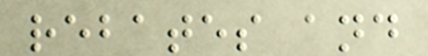rebates and
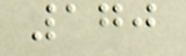170
